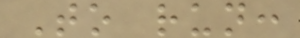To run:
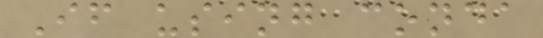If using conda
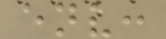env:
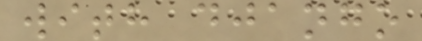with django
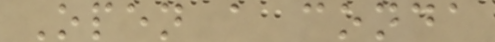Open a conda
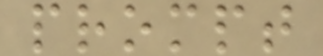prompt
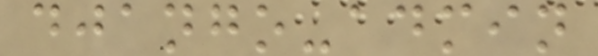django-admin
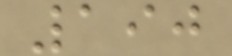190
